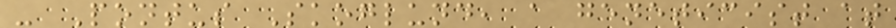- Pontus Skoglund, a geneticist at
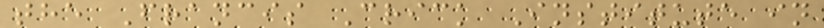the Francis Crick Institute in
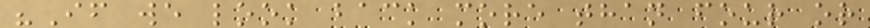"If we look back more than four or
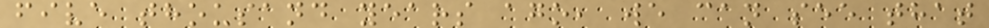five thousand years ago, we can see that
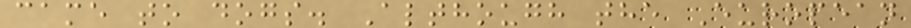came to dogs. Although the European
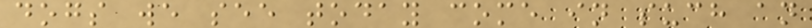dogs we see today come in such an
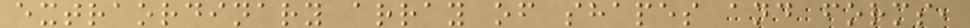extraordinary array of shapes and forms,
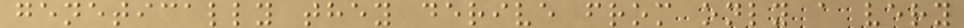genetically they derive from only a very
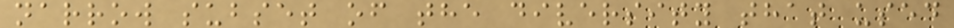narrow subset of the diversity that used
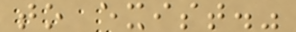to exist."
